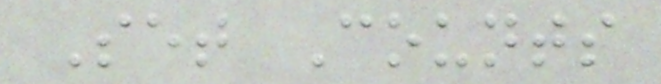Set Counts
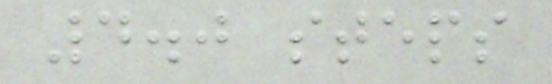4.0 steps
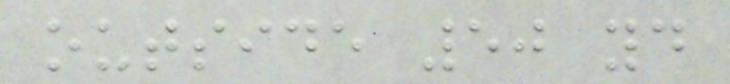outside 50 yd
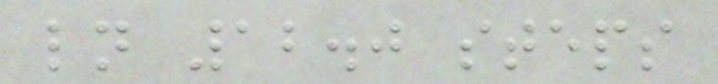ln 12.0 steps
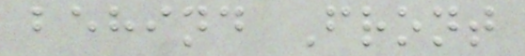behind Front
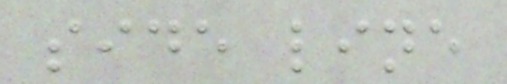side line
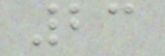23
